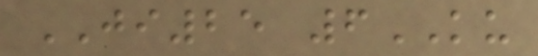JI25 6KU
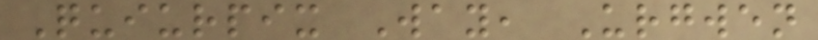Quiurpix Way, Urgwen
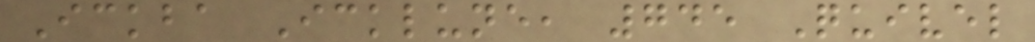Ickba Icklune, 745 Quivel
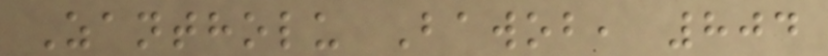Zantholu Bawob, 804
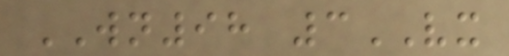WN98 3VX
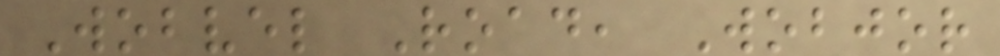Wobvel Road, Wobjor
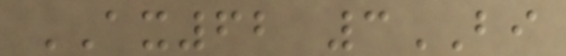AX62 3BI
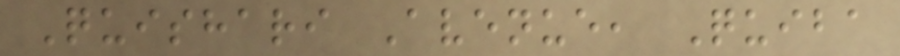Quishari Avenue, Quiba
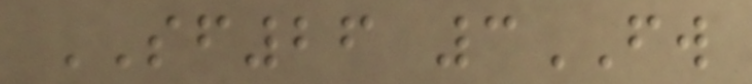SF26 3FW
